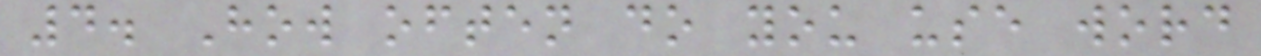4. How often do you use word
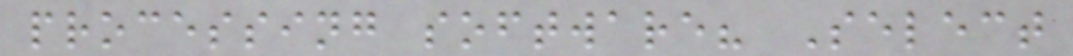processing software? Select
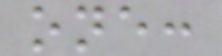one:
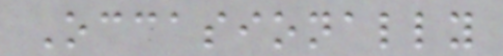Occasionally
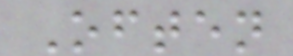Often
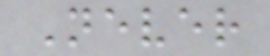Never
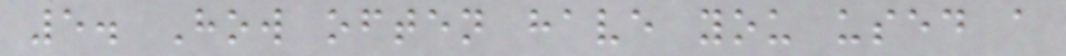5. How often have you used a
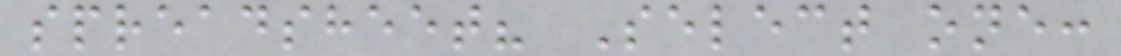spreadsheet? Select one:
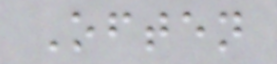Often
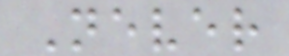Never
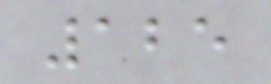125
